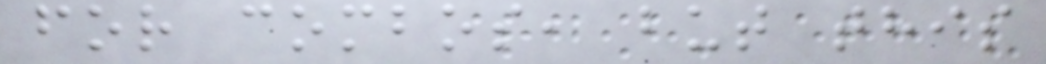for combos, but this
